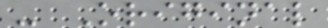- Original
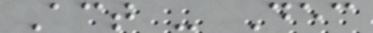Act - Dec
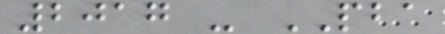2017 - PBA
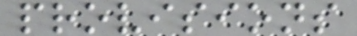provisions
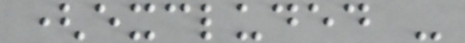(excluded -
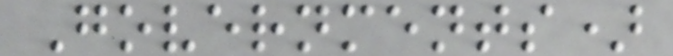Governments)
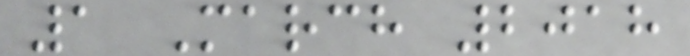1 March 2018
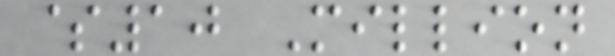$10 Million
